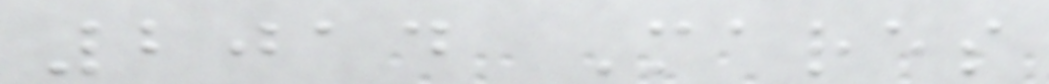2014 Mares
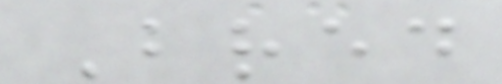Bred
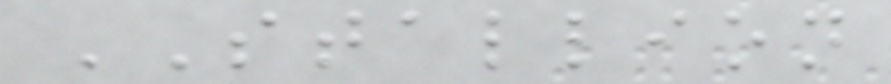STALLION
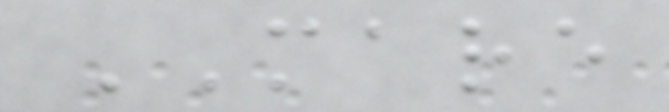MARE
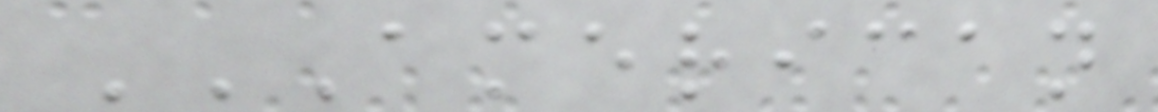AMERICAN
